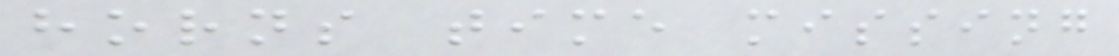horns time missing
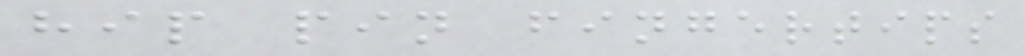hip pin fingertips
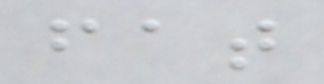fat
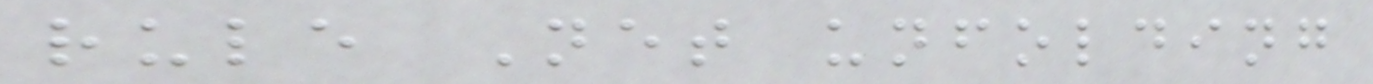rule Net unfolding
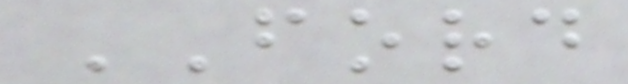FORD
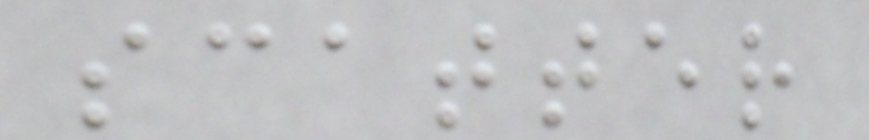scatter
